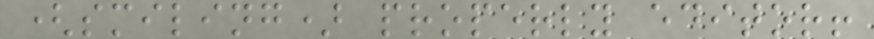(smiling) properly editor!
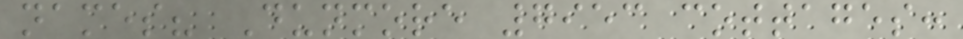names? Dunmore 7953 cottages:
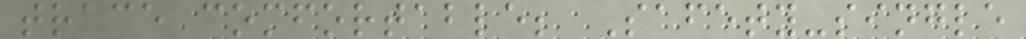trace comfortable; Safety-single
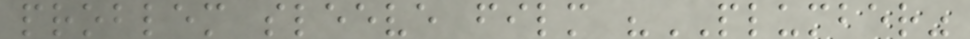problem sleeve film "PLUMBER"
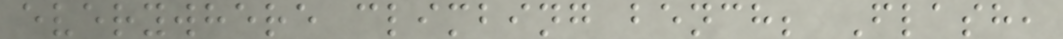everywhere climbing bench; Flash,
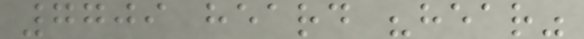7709 heard "hear"
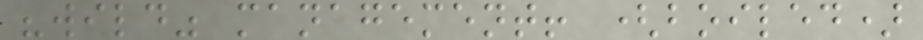"wild" management! (boiled)
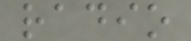radio
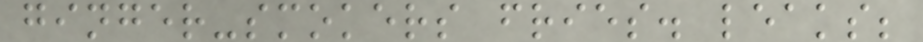ginger-smokers fries. leaks;
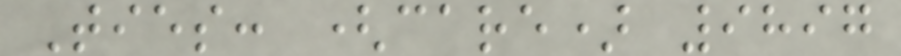Ties: (care) 9897
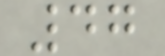47
